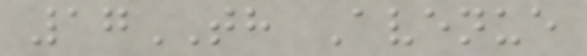17TH Avenue
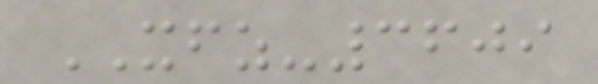XFZ-3609
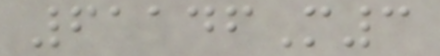61146M3
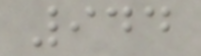944
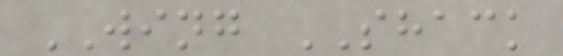WING SHACK
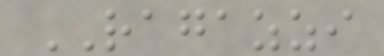RAGAZZI
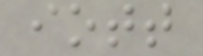iott
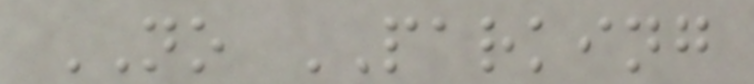NO PARKING
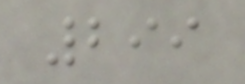299
